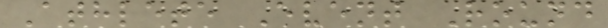Athlete Event Round
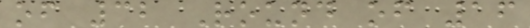of 32 Round of 16
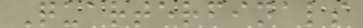Quarterfinals
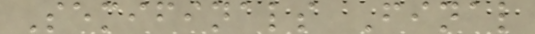Semifinals Final
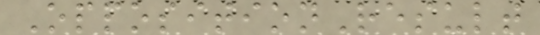OppositionResult
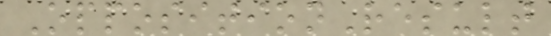OppositionResult
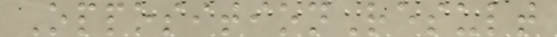OppositionResult
